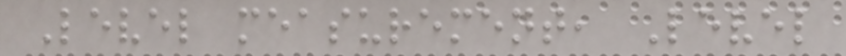Level measurement, Level
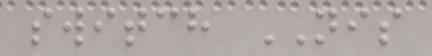switch NIS
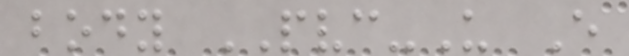body PVC-U E
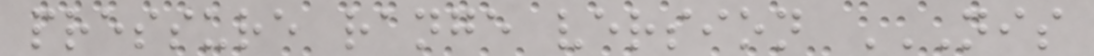pressure range version NIS
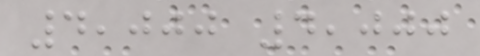4,000 4,000
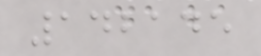142145
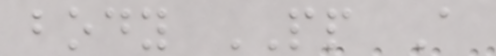body PP A
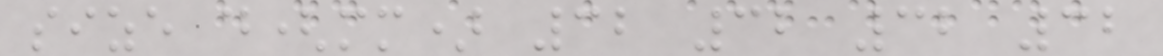size d(mm) 32 32 32 32
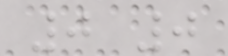0 0
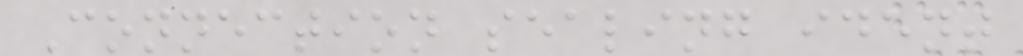Connection sealing ident
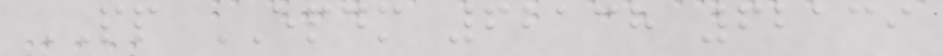PP EPDM 62138 62139
